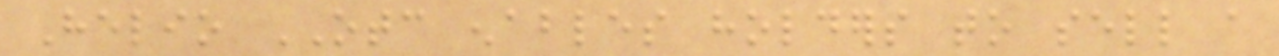Helio OTC enables holders to sell a
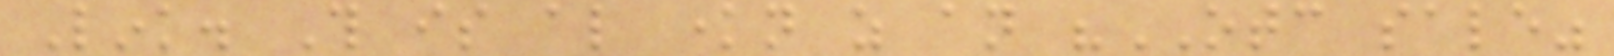Link. This is also known as an "OTC sale"
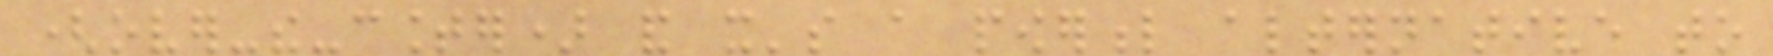(over-the-counter) and it's a powerful alternative to
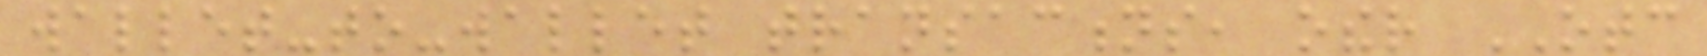wallet-to-wallet transactions, other OTC
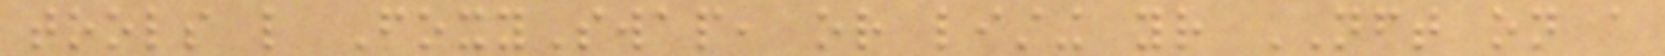tools like FoxySwap, or listing your NFT on a
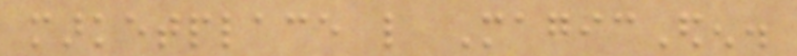marketplace like MagicEden.
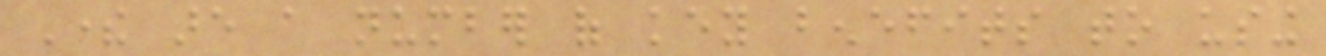There are a number of key benefits to using
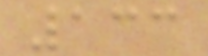133
